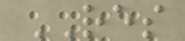RES
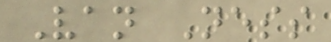Van Ness
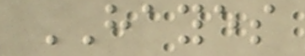HAYES
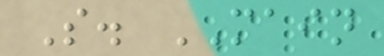S. MAIN
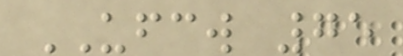UFCW 75
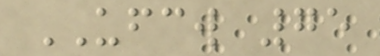UFCW 75
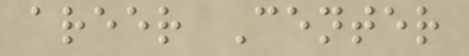areer Center
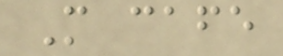M cafe
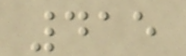415
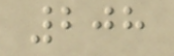208
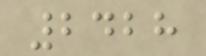2428
